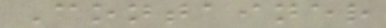Container
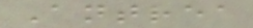Antrea
